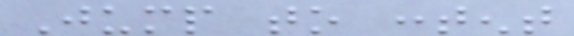Jump to content
